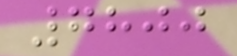7800
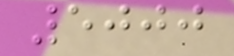5000
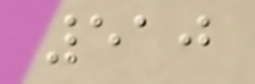510
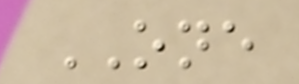ONE
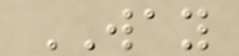WAY
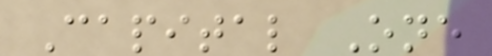Capital One
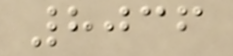8036
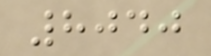8040
